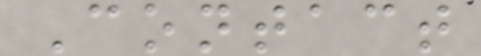Contact
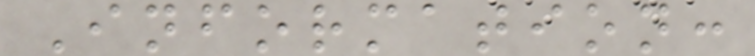Information:
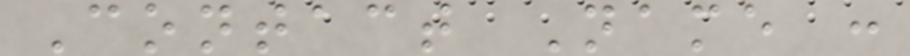Contact Name :
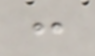:
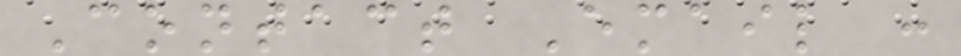Contact Email :
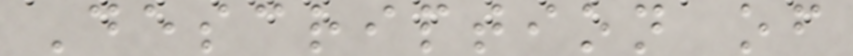Description of
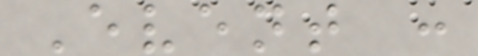Event :
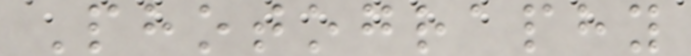Photography
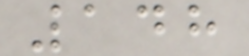148
